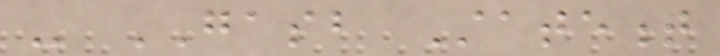- GASB Statement
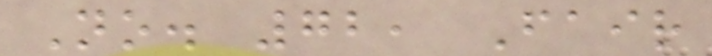No. 72, Fair
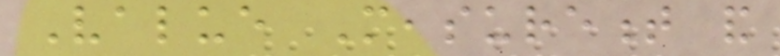Value Measurement and
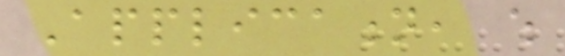Application, which
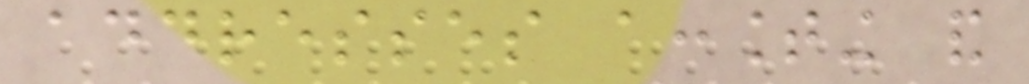addresses accounting and
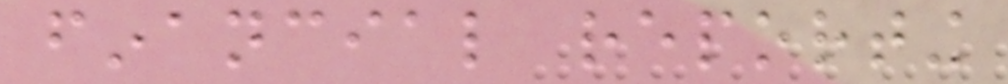financial reporting
